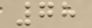78
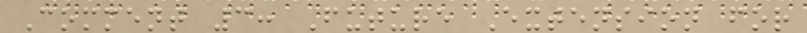Comment 3: Future Extension for
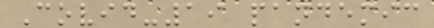Covid-19 pandemic
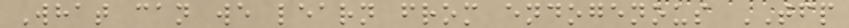What can we learn from endogenous TFP
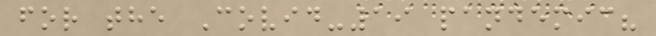for the Covid-19 pandemic?
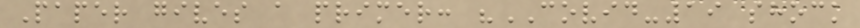Paper gives a primer: "COVID-19 shock
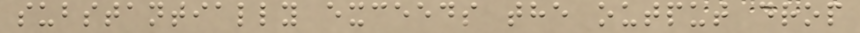substantially exceeds the output drop
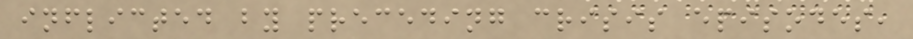inflicted by preceding crisis episodes,
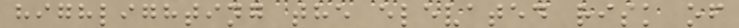highlighting the elevated risk of
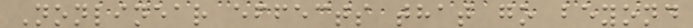Nonlinear effects that go beyond
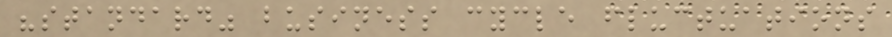"standard" business cycle fluctuations
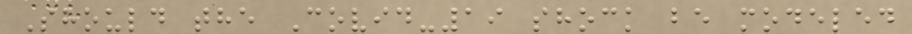Should the Covid-19 shock be modeled
